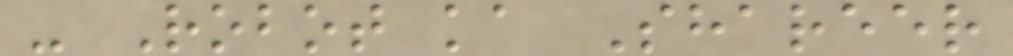- Robot ka Shareer
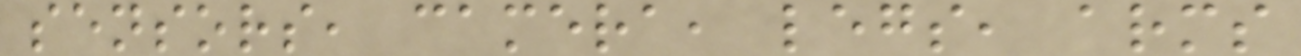sensors, camera, legs, arms
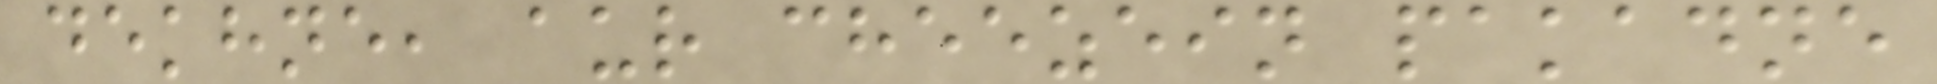dekhne, aur cheezein pakadne
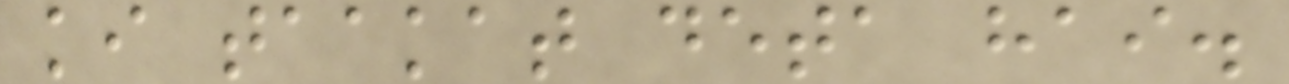ki taakat deta hai.
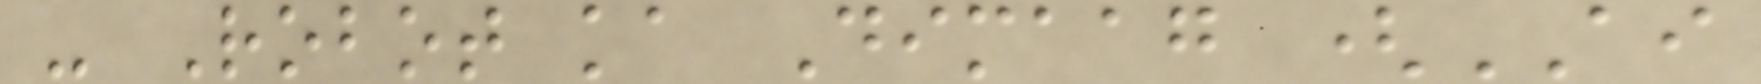- Robot ka Dimaag (AI
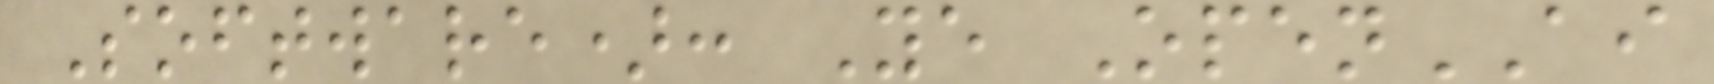Software): Ye OpenAI
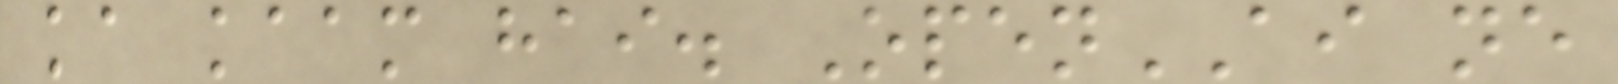ka kaam hai. OpenAI ne
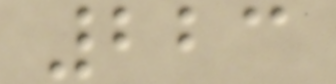223
